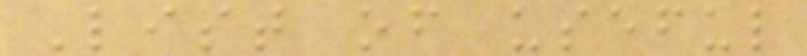List of useful
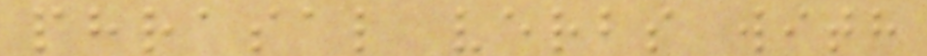phrasal verbs with
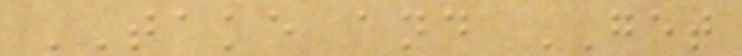TAKE and GET
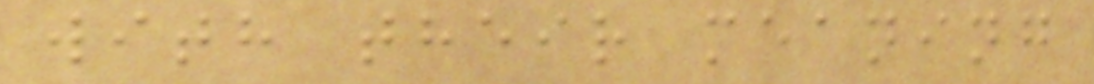with their meaning
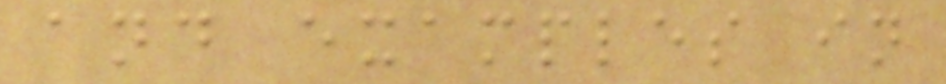and examples in
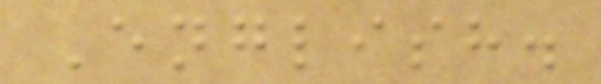English.
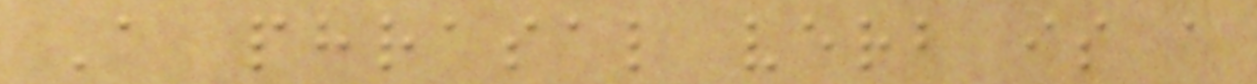A phrasal verb is a
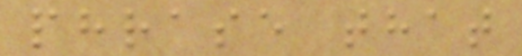phrase that
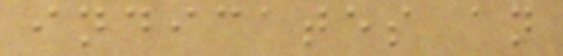indicates an
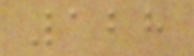128
